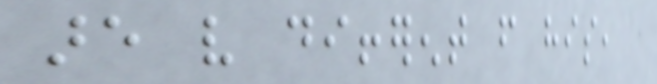are very different from his,
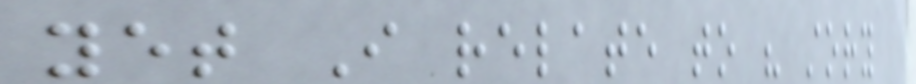yet I relate to his story
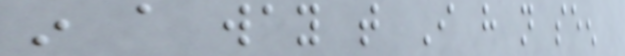in a way that I have not seen
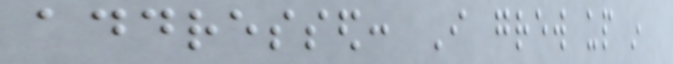addressed: I grew up in
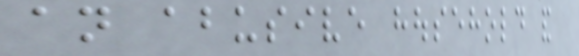an abusive household and
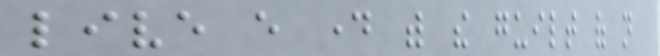live every day with the guilt of not
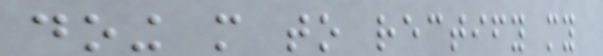doing more to rectify my
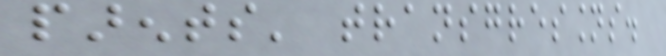parents' transgressions.
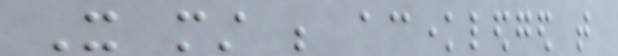It must be acknowledged that
